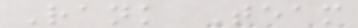Rank Team
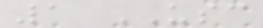1 USC
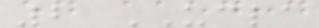2 UCLA
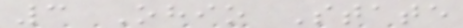3 Ohio State
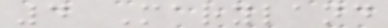4 Maryland
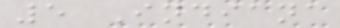5 Indiana
